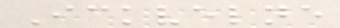Ickvelne
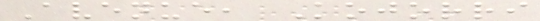Avenue, Kojorri
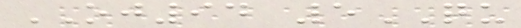OJ94 5QU
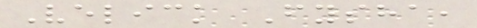Velick Fysha,
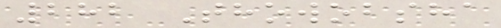282 Thowobsha
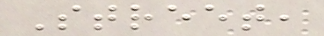Street,
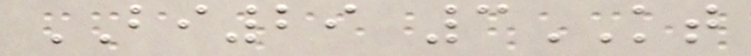BI29 3KT
